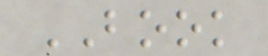BOOK
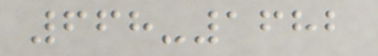668-1682
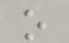o
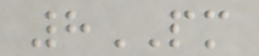8PM
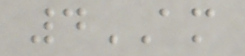4AM
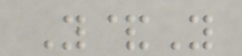Y&Y
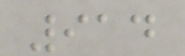914
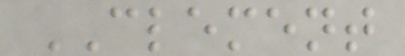CLEMENT
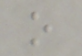o
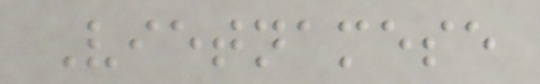Vietnamese
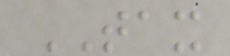TAX
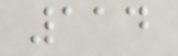114
